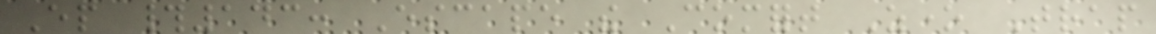Ep #143: Escape the Comfort Zone Trap
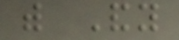with Andy
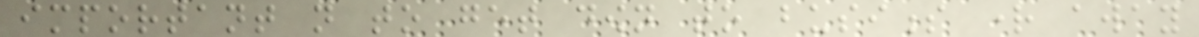important not to get down to business right away
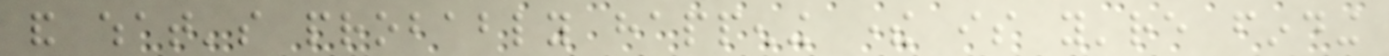and what's probably happening there is you're finding
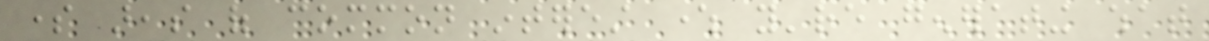some areas of common interest where you're generating what
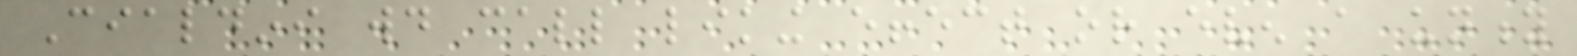Cialdini would call liking effect or even a unity
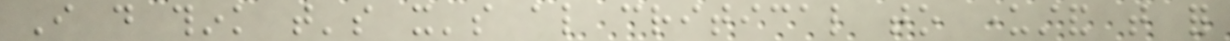I do think that's it's also critical to understand that for
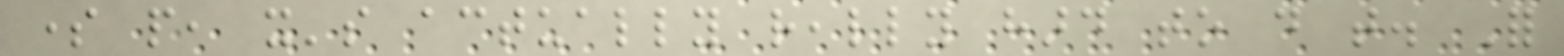some people, it's actually really hard to do that. For
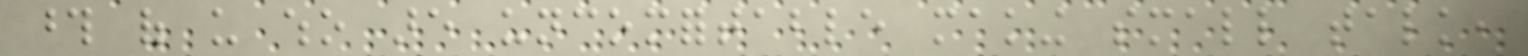those of us who are uncomfortable making small talk,
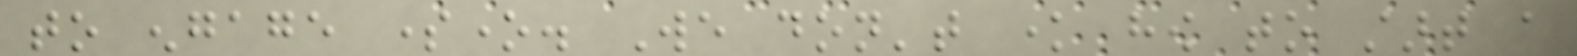to engage someone. We don't know how to start a
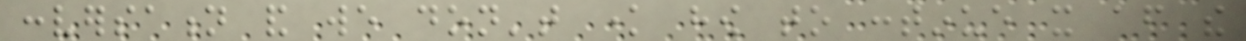conversation and we don't know how to continue it after the
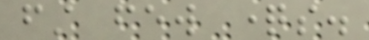first few questions.
